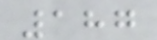187
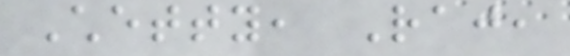Chetty, Raj,
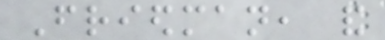Friedman, and
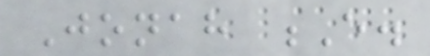Jonah E.
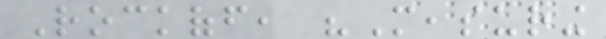Rockoff, "Measuring
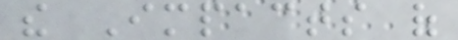the Impacts of
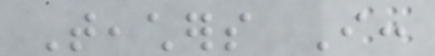Teachers I:
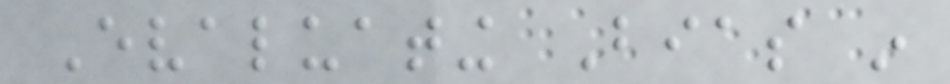Evaluating Bias in
